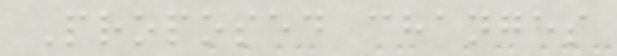Proposed changes
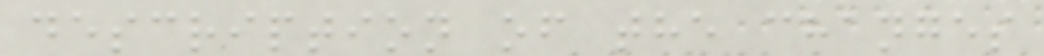description of the changes
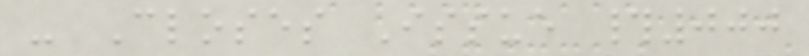- Closes Issue #000
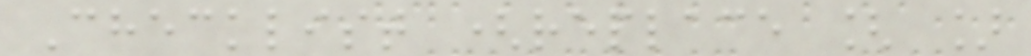Checklist (replace [ ]
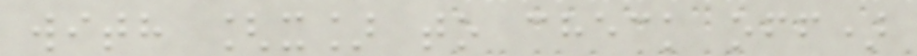with [x] to check off)
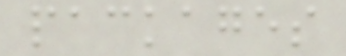packages
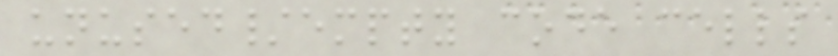unused/empty code cells
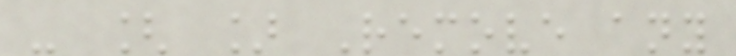- [ ] Remove any
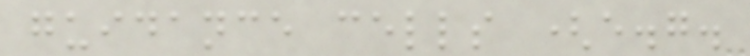guidance cells (e.g.
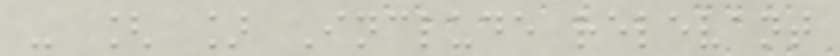- [ ] Include relevant
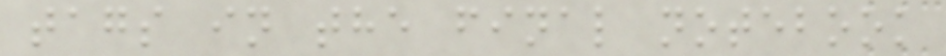tags in the final notebook
